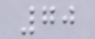70
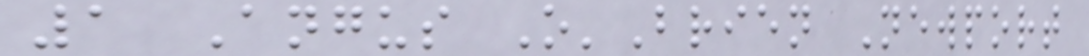1 Angus O'Brien Newport
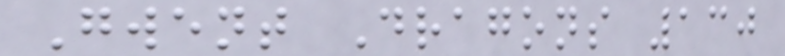Gwent Dragons 130
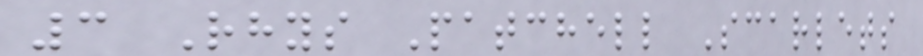3 Rhys Patchell Scarlets
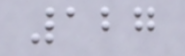127
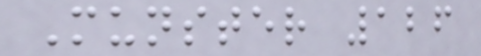Munster 126
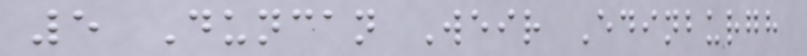5 Duncan Weir Edinburgh
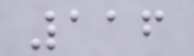116
